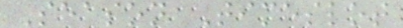Season Timeslot
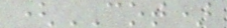(COT)
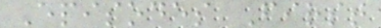Episodes First
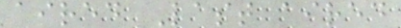aired Last aired
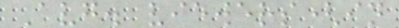Avg. viewers(in
